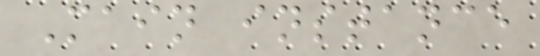Main instance
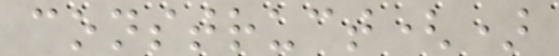construct()
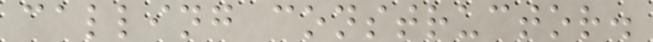calling constructor.
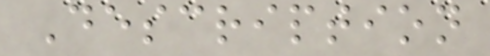Description
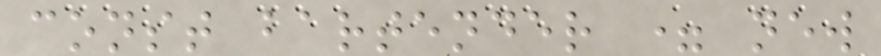const bartender = new
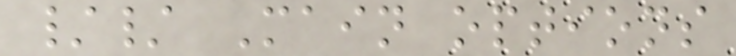// Main options
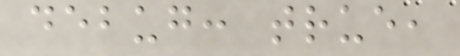debug: true,
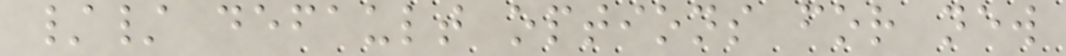// default options for new
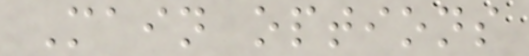Main options
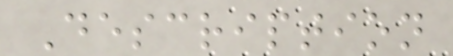Description
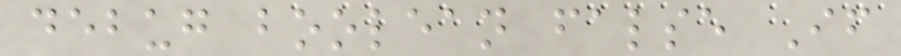debug boolean false If
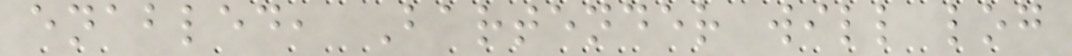enabled, Bartender will log
